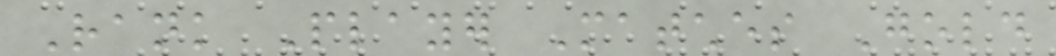Rank Player Matches Gold
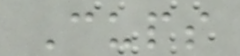Cups
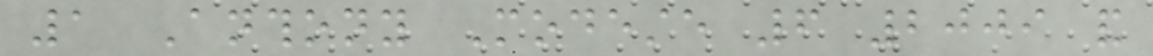1 Anthony Modeste 6 2009 and
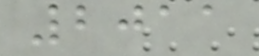2011
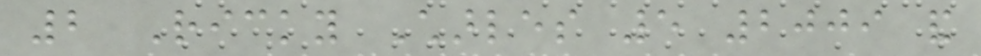2 Ricky Charles 5 2009 and
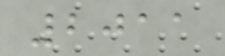2011
